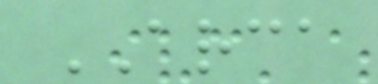ARCA
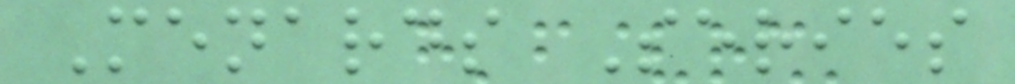Menards Series
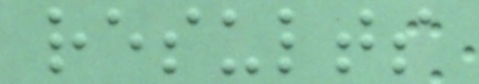results
